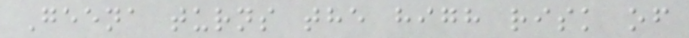Geena turns the high risk of
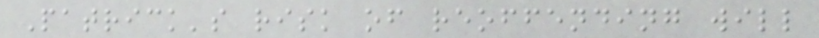Patrick's risk of reoffending will
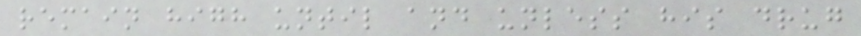remain high until and unless his drug
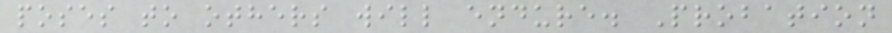poses to others will endure. Probation
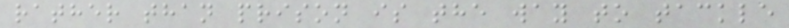rather than prison is the way to tackle
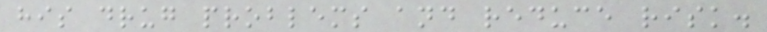his drug problems and reduce risk.
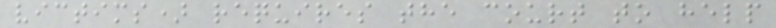victims) requires the court to help
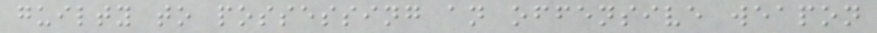guilty to possessing an offensive weapon
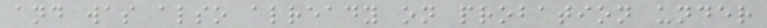and was also already on probation under
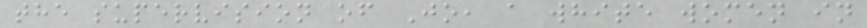the supervision of Jo, a white women in
